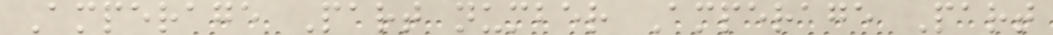Amperage Part number Amperage Part
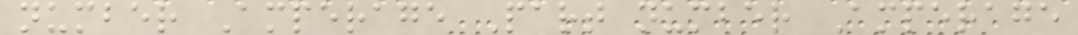number Amperage Part number Amperage
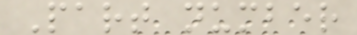Part number
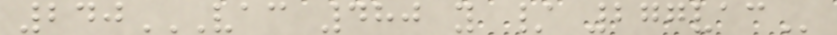240VAC 480 Y / 277VAC
